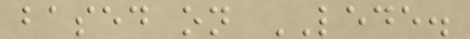based on LEDE.
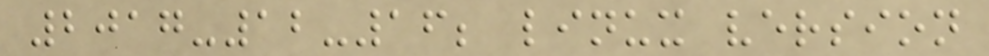2017-12-16; linux version
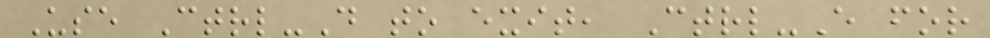Use Ctrl-D to exit, Ctrl-E for
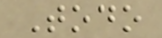Todo
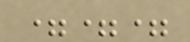===
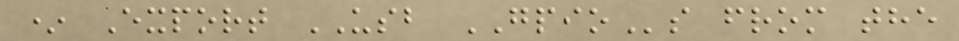* Export USB GPIOs from the
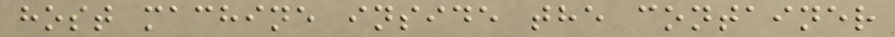host machine inside the container
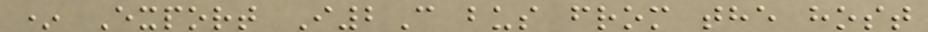* Export I2C bus from the host
